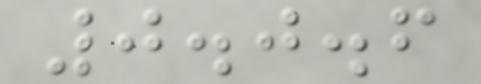0.0.6
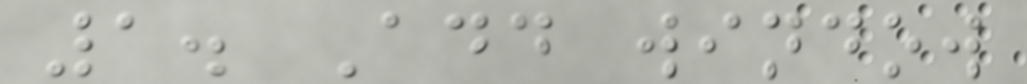1. Add window
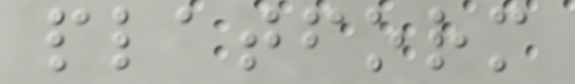platform
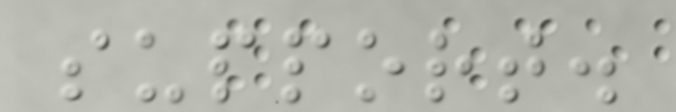support.
